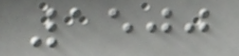1500
